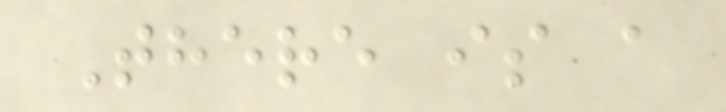There is a
